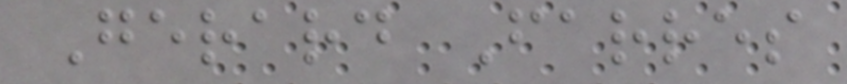Gerard Farres
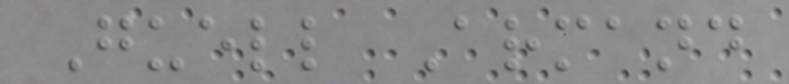Guell Armand
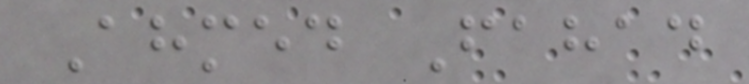Ahmed Fahad
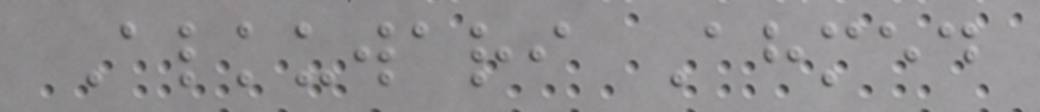Alkuwari Ahmed
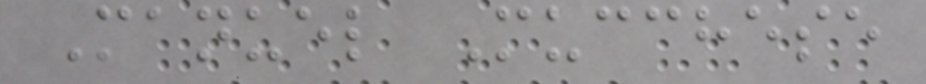Manuel Mucchese
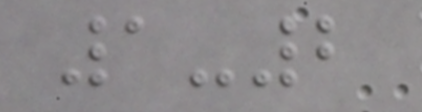1-2
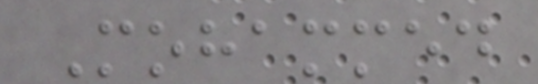Mohammed
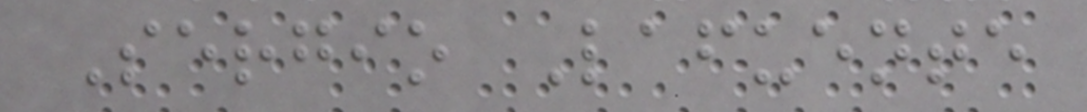Sergio Lafuente
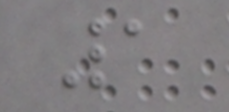1
